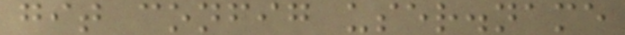git config user.name
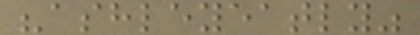"ashleyeatly"
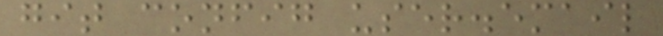git config user.email
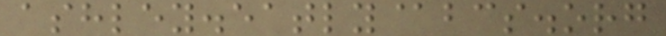ashley.eatly@bcs.org
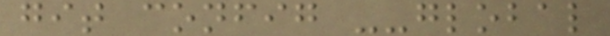git config --global
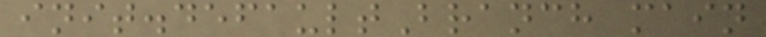init.defaultBranch main
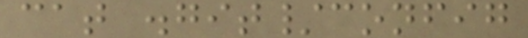cat .git/config
